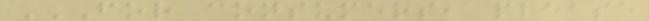FOR CONSUMERS, PLEASE
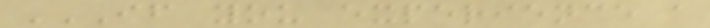IF YOU EXPERIENCE A
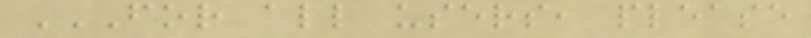FOR ALL USERS, PLEASE
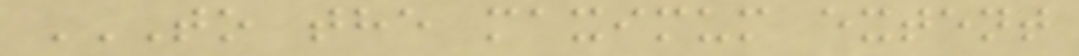TO THE MAXIMUM EXTENT
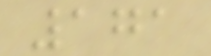171
